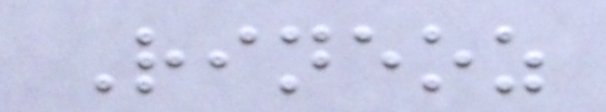Rineoz
